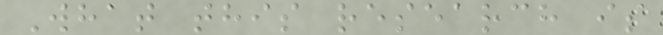What this research is
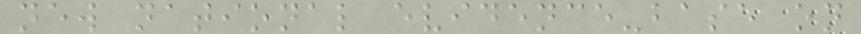new national evidence-base on
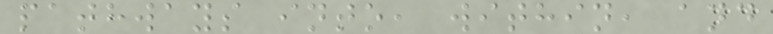pathways into, within, and
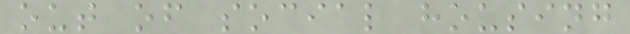out of social housing
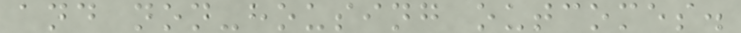and non-housing outcomes.
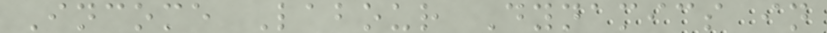Income Labour Dynamics in
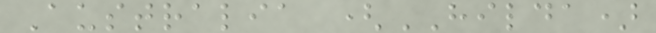Australia (HILDA)
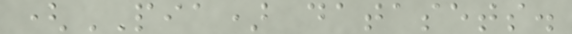(PIA) datasets.
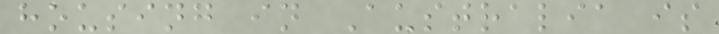housing in Australia is
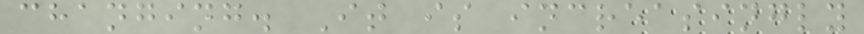changing. It is increasingly
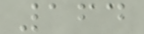164
